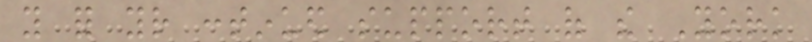you for your continued support of the York
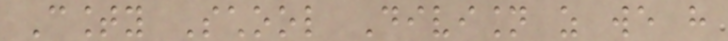County School Division as we have
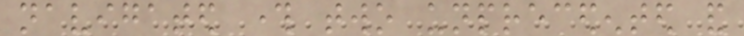navigated through two unprecedented and
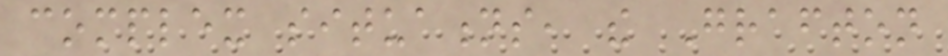complex situations, the Grafton
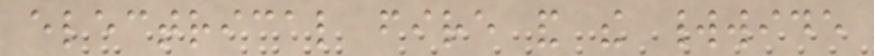electrical fire and the worldwide
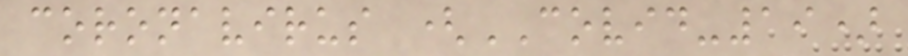coronavirus (COVID-19)
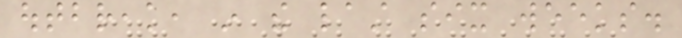outbreak, in the last six weeks.
